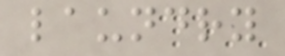laundry
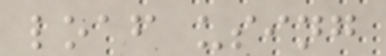loaf using
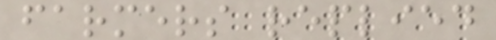farmers replied
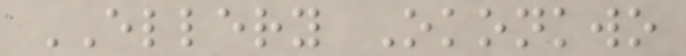ELLERY Okonkwo
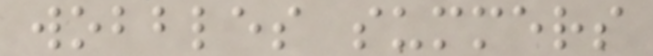wobbles summers
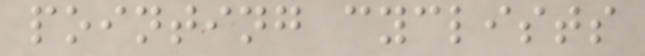pointing cyclists
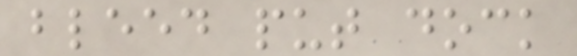bleed put dock
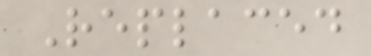Replaced
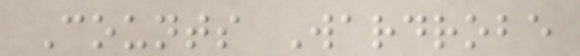Counts Wardrobe
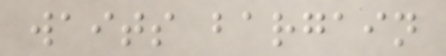waits bargain
